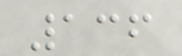136
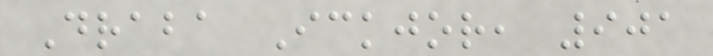Draba Ickjor, 901
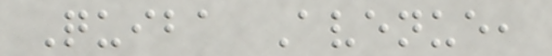Quiba Avenue,
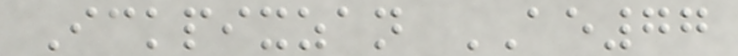Ickpixzan AE77
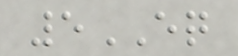5EQ
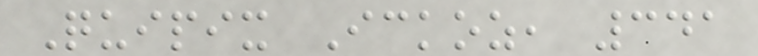Quipix Ickoz, 341
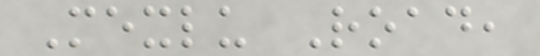Mexlu Road,
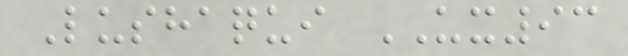Lushaqui UX93
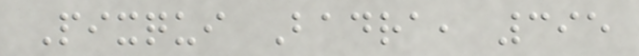Pixqui Badra, 395
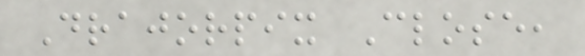Drajorpix Close,
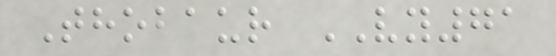Thobaur VY71
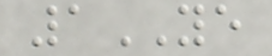1YE
